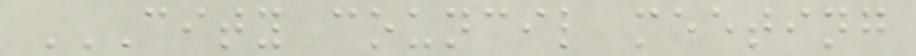CITY COUNCIL MEETING
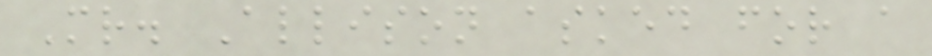Mr. Allison asked for a
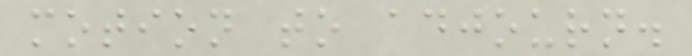motion to adjourn.
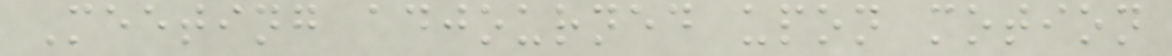Meeting adjourned upon motion
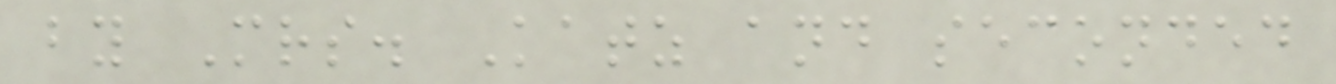by Mrs. Katz and seconded
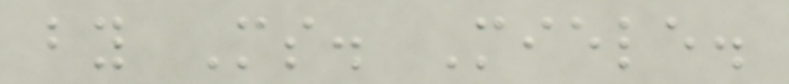by Ms. Miele.
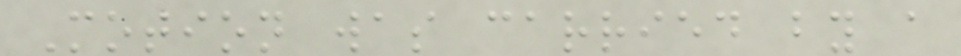Motion was carried by a
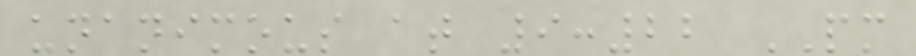unanimous at 9:22 PM
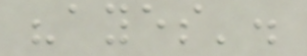"ayes'.
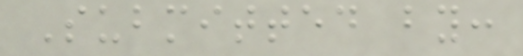Submitted by:
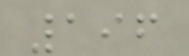196
